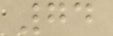74
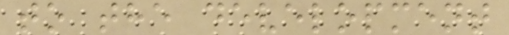to the development
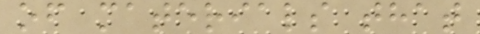of materials that
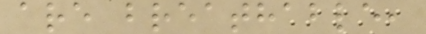are breathable,
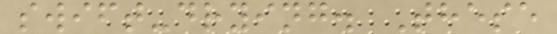swift-drying. These
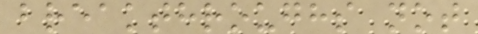breakthroughs not
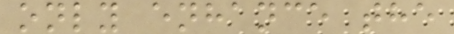only enhance the
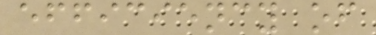efficiency of
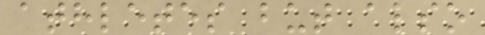athletes but also
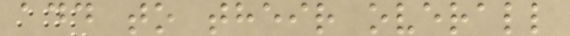add to their overall
